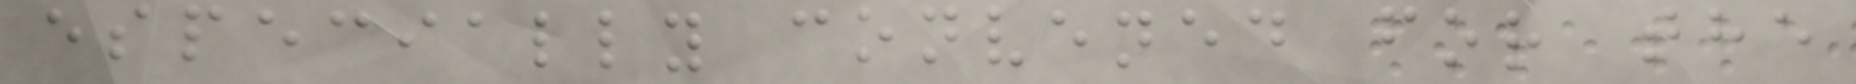especially convened for the
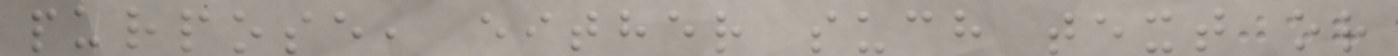purpose, either such text or
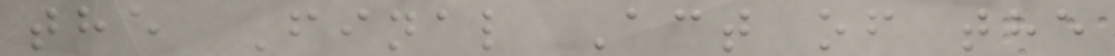the Final Act of the
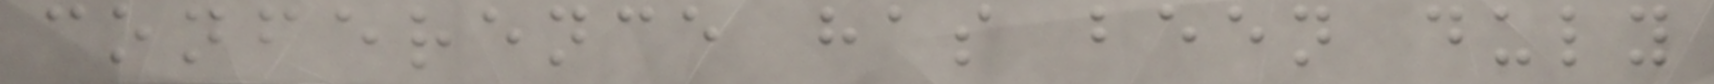conference has been duly
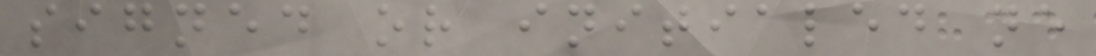signed or initialed ne
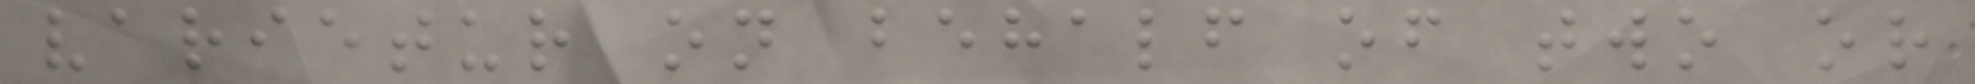varietur on behalf of two or
